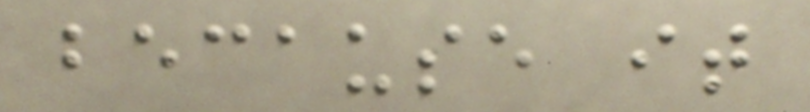because it
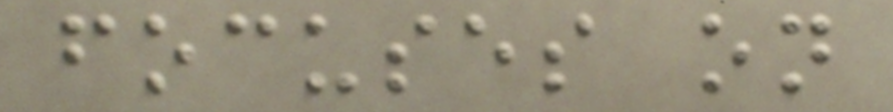focuses on
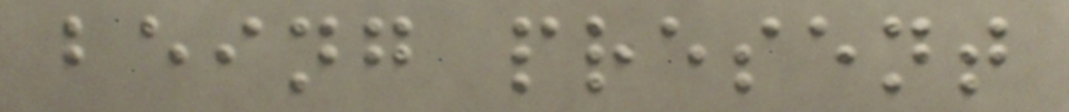being present
